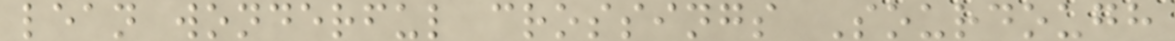lean wonderful crossings Sourdough
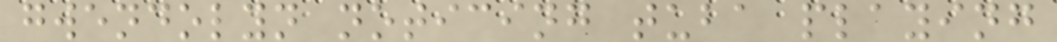gwendolyn noticing tuba playing
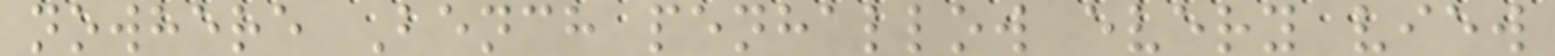nowhere Bench penhallow every view
